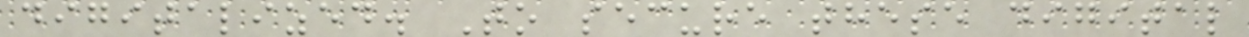digitalized. To secure these digital
